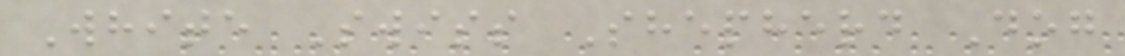White Swiss Shepherd Dog
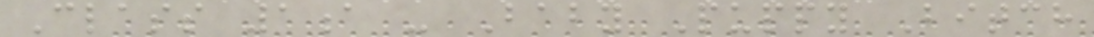Class 1a - Baby Puppy Bitch
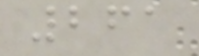261
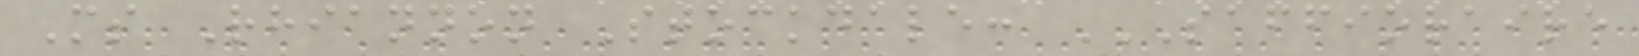Ms Rhiannon Stockdale: SAFFIORAIRE
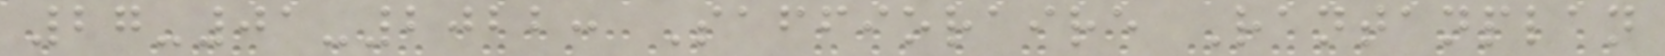27-01-2022: Saffioraire Rantanplan
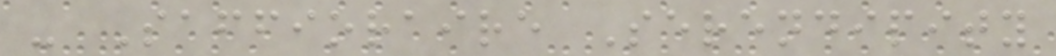- Saffioraire Serendipity
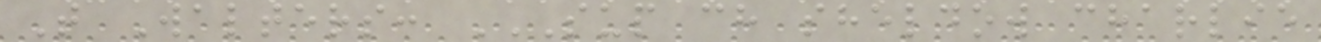T Walters: SUP CH SHELDOW CHARLIE
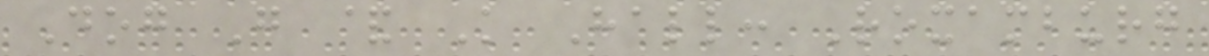Dog G & K Hall: Roxamburg
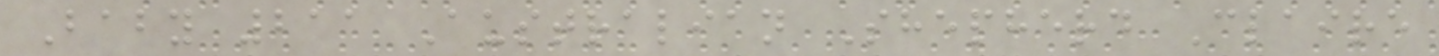Baby 211 Australian Shepherd Claire
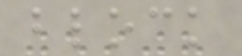block
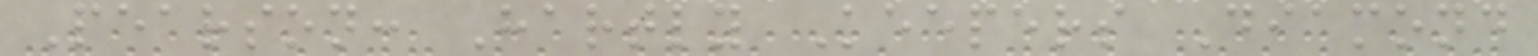Pearson: Hartly Keepers Diamond
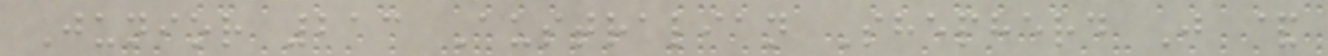Junior 213 Australian Shepherd J &
